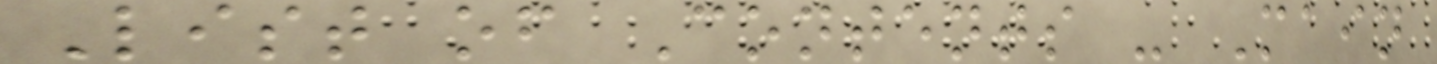List of Contents - Main
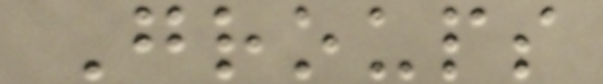Groups
